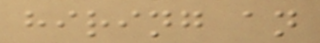hiring an
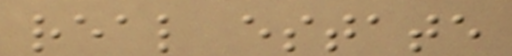real estate
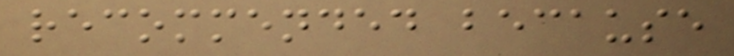recommended because
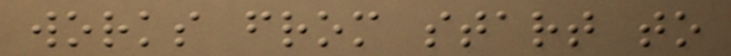works from start to
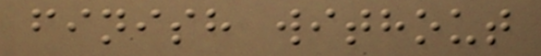finish without
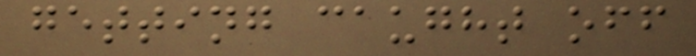getting caught off
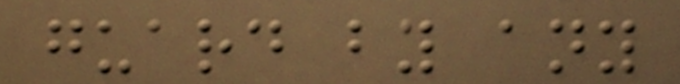guard by any
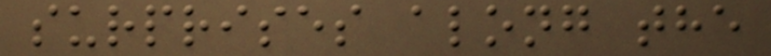surprises along the
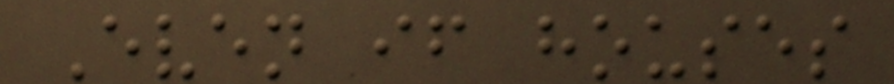Even if houses
